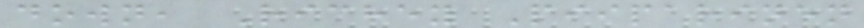down, Richey Piiparinen
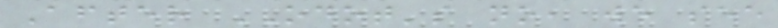After ODOT's no, we see
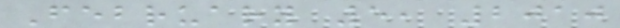February 5, 2010
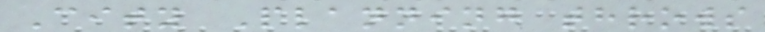City Planning throws
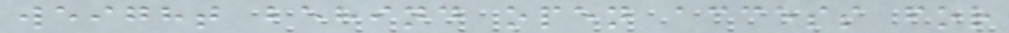weight behind open access for
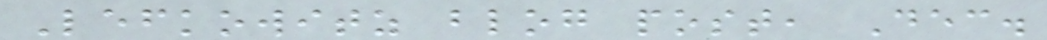Lefkowitz blog post, Dec.
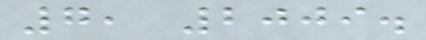7, 2009.
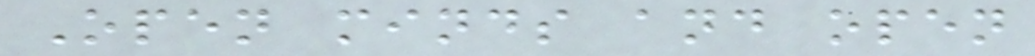Open minds and open
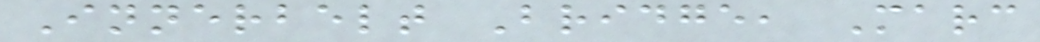Innerbelt Bridge, Marc
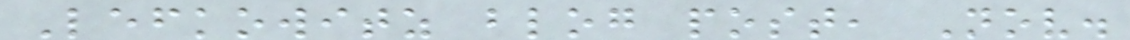Lefkowitz blog post, Nov.
